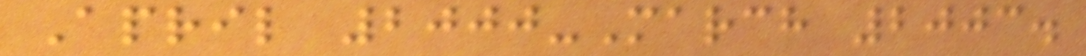April 2000-March 2003.
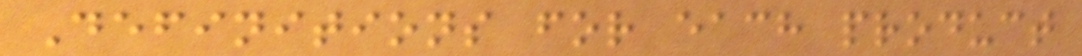Definitions for each product
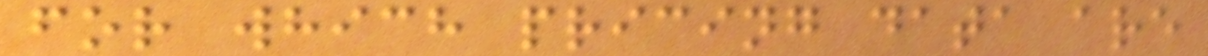for which pricing data are
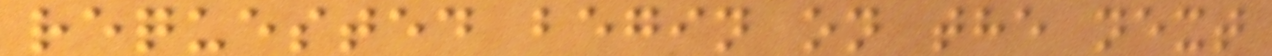requested begin on the next
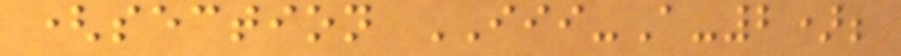(section III-A-2);
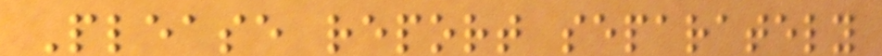Please report separately
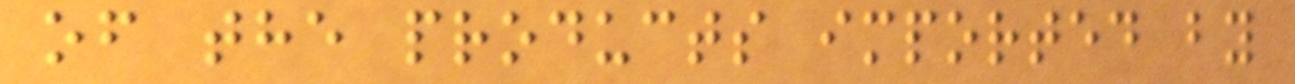of the products imported by
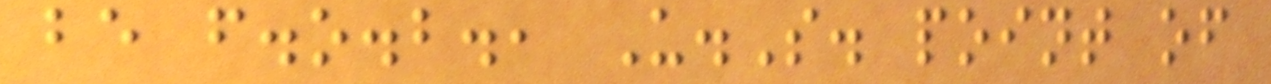be f.o.b., U.S. point of
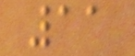11
